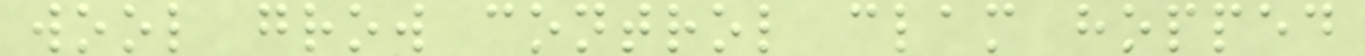wool grow control clam hopped
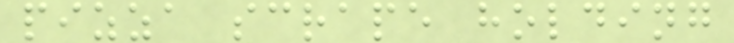pizza scrape holding
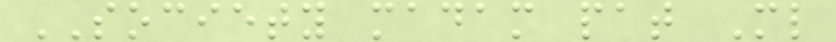SOCIETY madam pat Ml
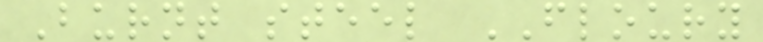Burnt steel FLOURY
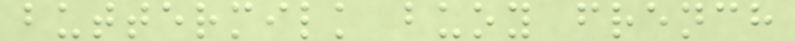buttermilk buoy french
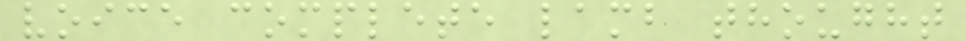voice complete lamb thought
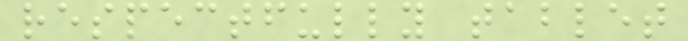respectfully tablet
